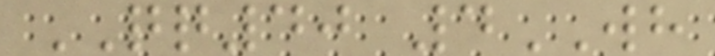QQ40 4WH
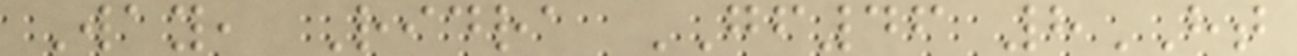Way, Ridra GF46 8HT
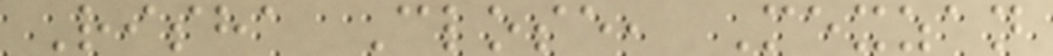Risha Close, Mexzan
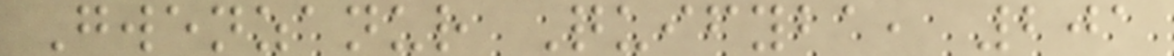Gwenzanur Quifyba, 201
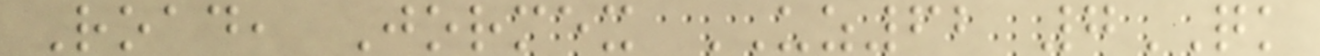Road, Jormex UZ62 7QK
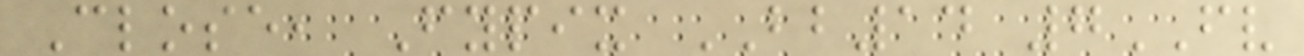Close, Fypix BB14 7FV
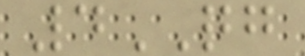4QG
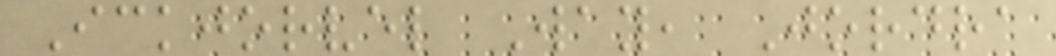Ickjorvel Way, Jordra
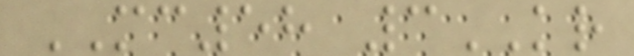MC58 3KR
